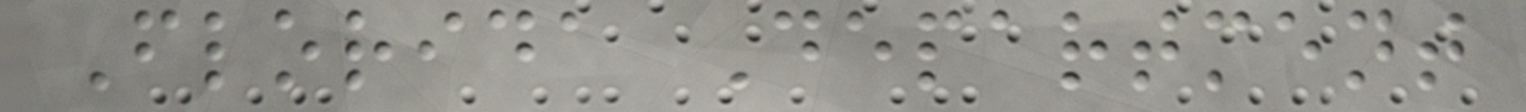Florida Department
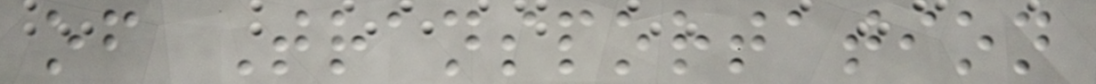of Transportation
